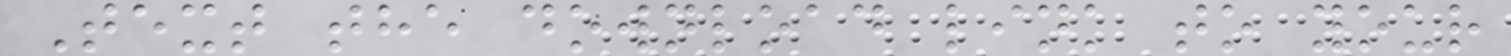Text the download link to your
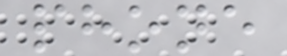phone
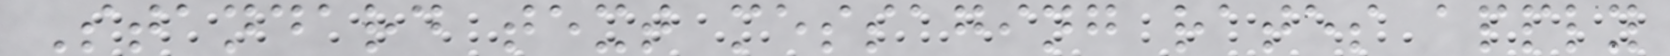Standard text messaging rates apply
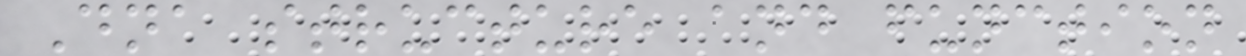Dna structure and function
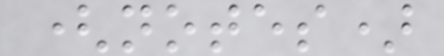(notes)
